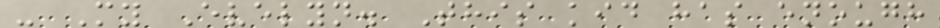- My Evelyn. This kid has enough
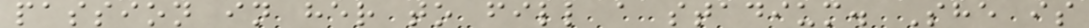passion in her to fill a stadium. She is
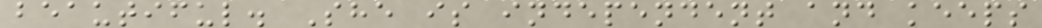beautiful. She is independent and keeps
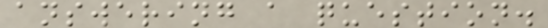answering a question.
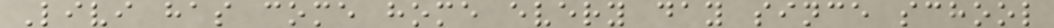Livi has come home every day since school
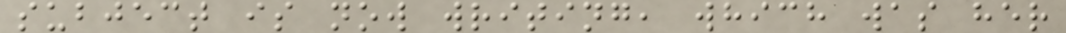subject is now writing, which was her
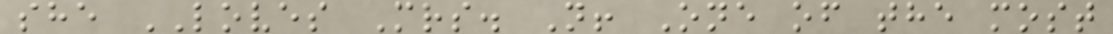she LOVES Mrs. N! One of the most
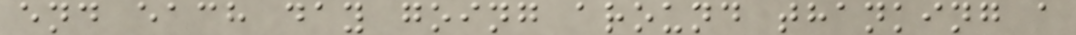end each day going around thanking a
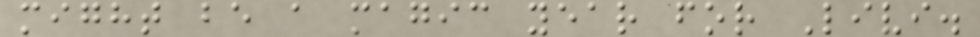might be a magic year for Livi.
